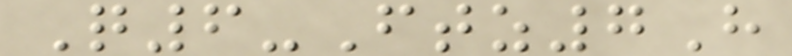Q6-Ftz7H
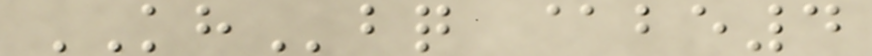KHbq @be4
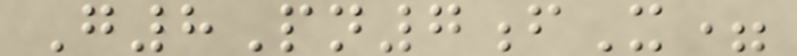G8Pn7fX=
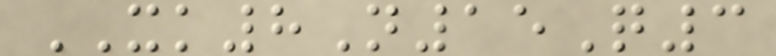XK8N15Q3
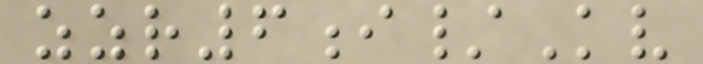zzr6i/Kv
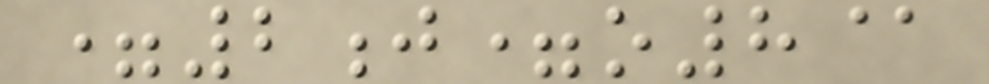=2j=o8@
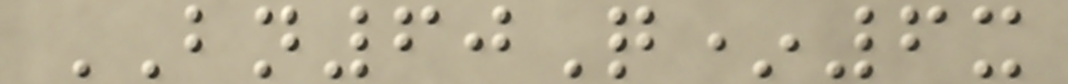BN60Q*6x
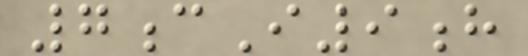7cI9h
